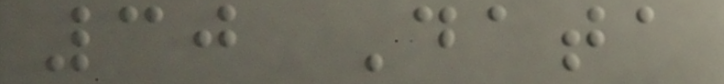30 Data
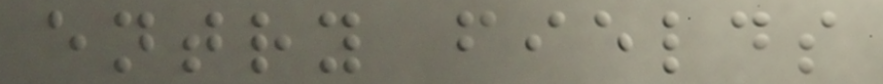entry fields
